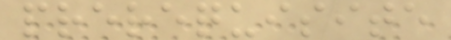prerequisite
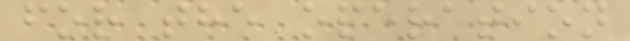for the operation
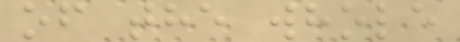of the whole
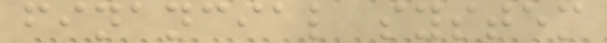financial system
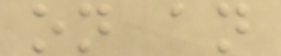on an
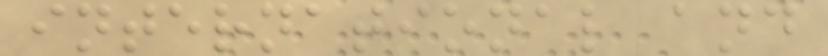international and
